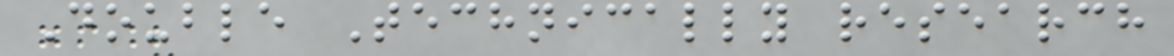Double Technically research
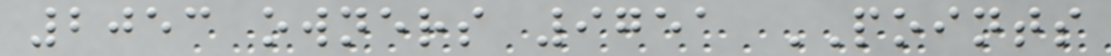2053 owners 9751 POINTS
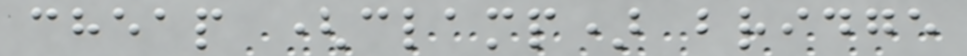cheap (clamp) bridge
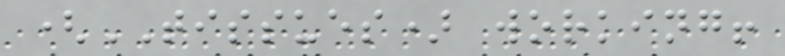(TISSUES) working!
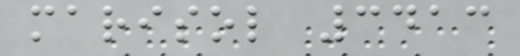marisol 3413
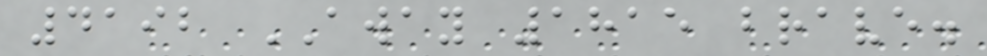4192 AWAY 1815 brave.
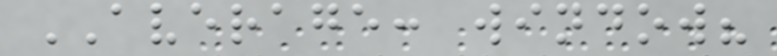AVERAGE: window?
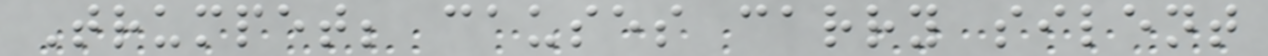Trumpet; causes carry silent
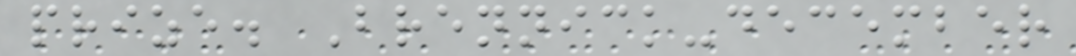prize. Brennick-december
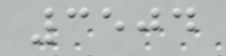3504
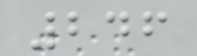246
